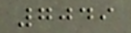7049
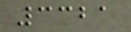3321
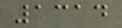1314
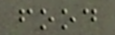food
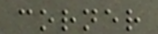corner
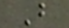B
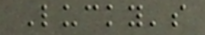Lucky's
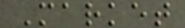Market
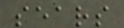sears
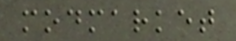modmarket
